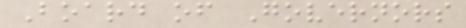Board of Governors
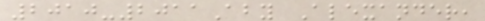2010-2011Aby Alexander,
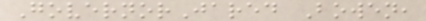GovernorJared Bowen,
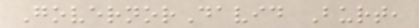GovernorDavid Burt,
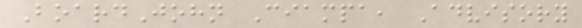BoardJohn Ciampa, Advisory
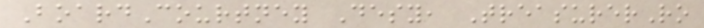BoardCourtney Desy, TreasurerRo
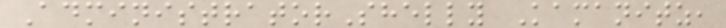AdministratorShelly Kamanitz,
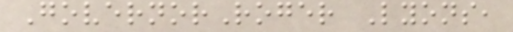GovernorRoger Lyons,
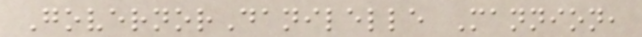GovernorDanilelle Mannion,
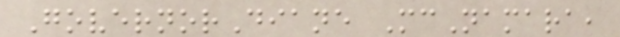GovernorDiane McNamara,
